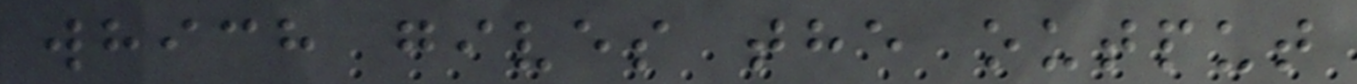which gives the output
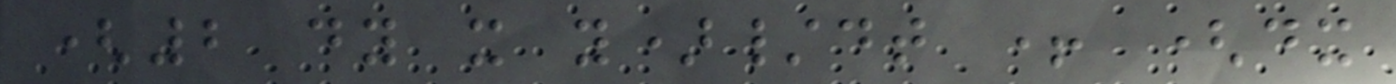(2 dy x y)/dt + (dx
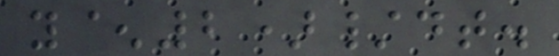y^2)/dt.
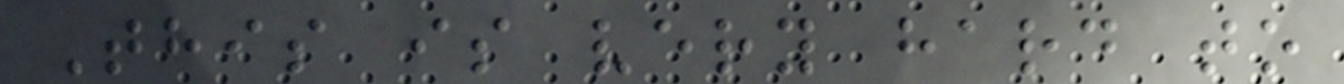This is very hard to
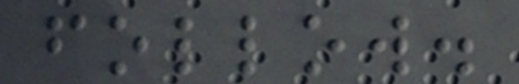follow.
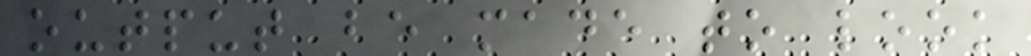output be made to look
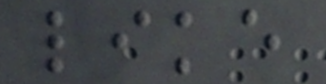like
